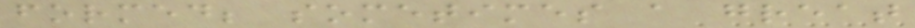formed; sometimes a great
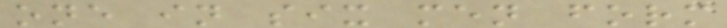one in six men form
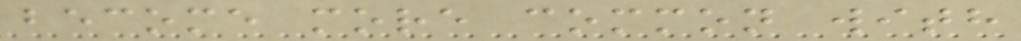become more common with
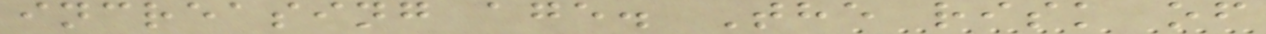increasing age. The risk of
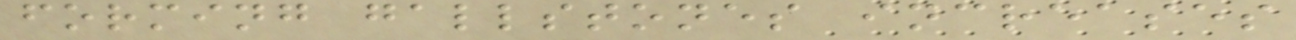forming gallstones increases
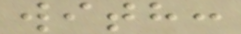with:
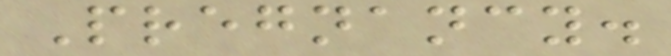Pregnancy.
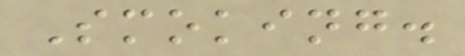Smoking.
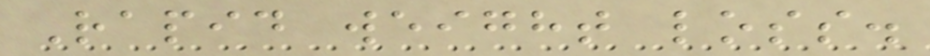Rapid weight loss.
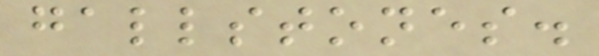gallstones.
